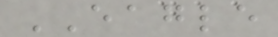EAGLE
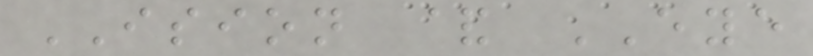ISION & EYE
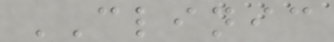CLINIC
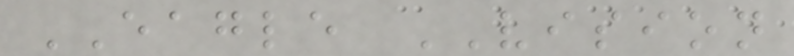EAGLE VISION
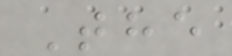The
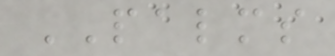PALMS
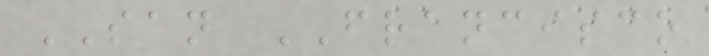SAN FRANCISCO
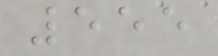555
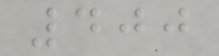400
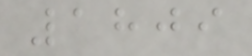1809
